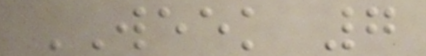WEEK 7
